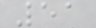51
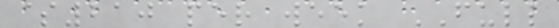$210 per week FULL
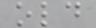old
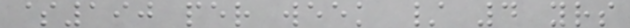$190 per week / 4 yrs
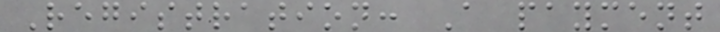Registration: A payment
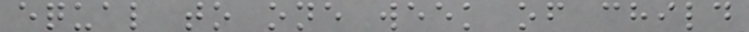equal to one week of child
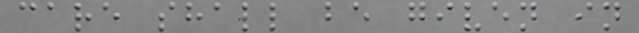care shall be given in
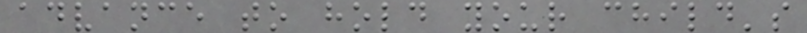advance to hold your child's
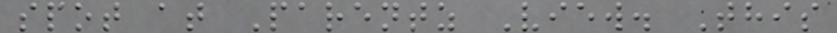spot at Parentz View. This
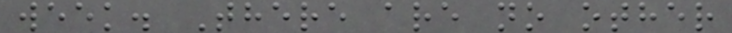week. There are no other
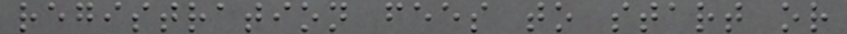registration fees to start or
